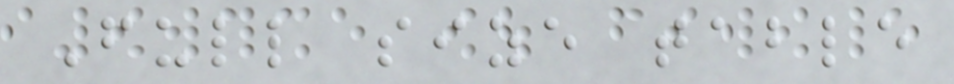Full size table
